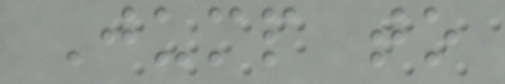Jump to
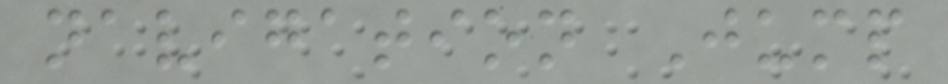navigation Jump
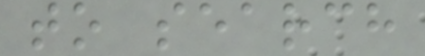to search
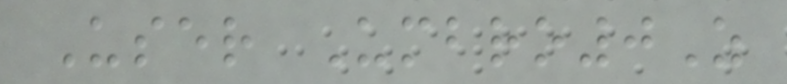User Umbro0Z
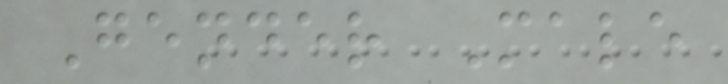Gender Male
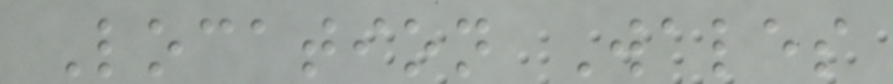Location Wales
